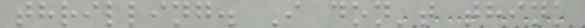thrilling. I don't think
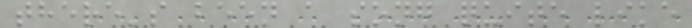there's been a song quite like
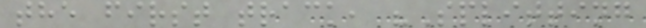the first track, "Splitting
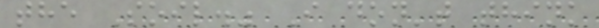the Soil." I don't think
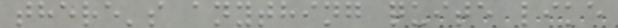there's anything quite like
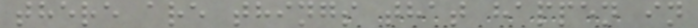there are things that happen in
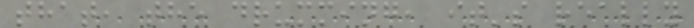that, the drumming, it's really
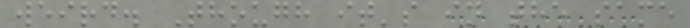weird. Though it's in the same
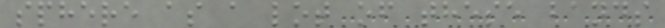sphere as a lot of these bands
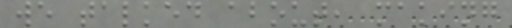we talked about, making
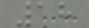18
